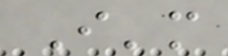I'm
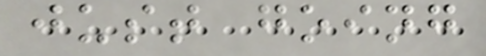just going
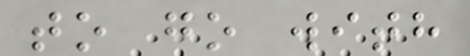to go with
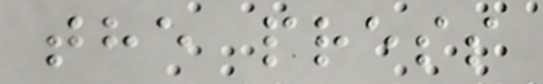the press
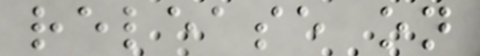release on
